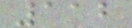112
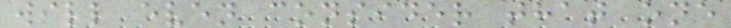will even consider that one
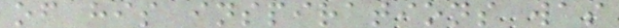of his inspirations was
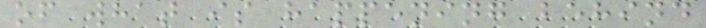of what is happening behind
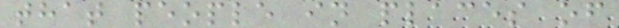that people in places of
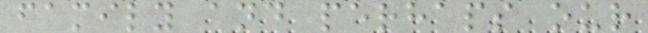family and perhaps our
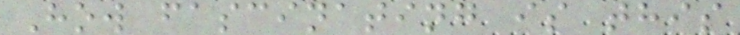How fascinating is this
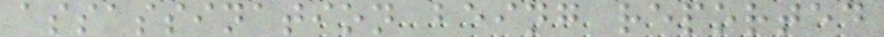assassination being reported
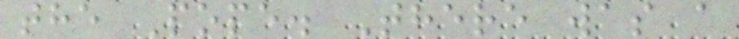the Pope. There was a
